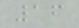16
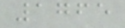1765
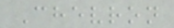Chevron
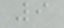9
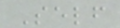Self
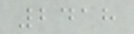2418
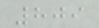809
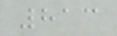813
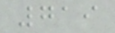719
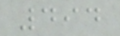494
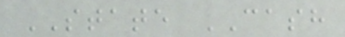STATE CASH
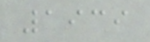1939
